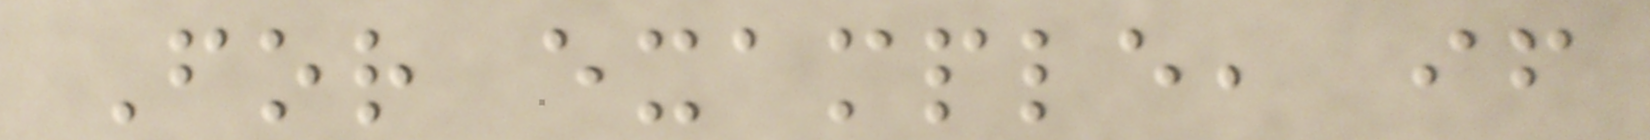For example, if
